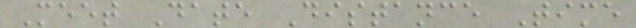Meet Date Distance Time
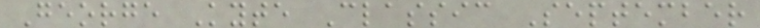George Kyte Classic September
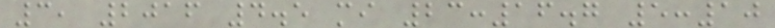3, 2016 4.5 mi 23:16.7 5:10
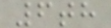6th
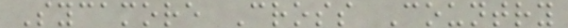Sycamore Cross Country
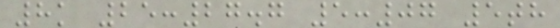8k 25:27.7 5:07 5th
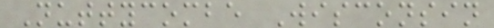Nuttycombe Wisconsin
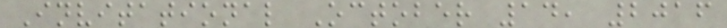Invitational October 14, 2016
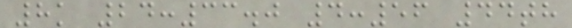8k 24:33.0 4:56 44th
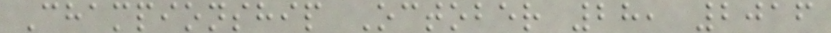Championship October 28, 2016
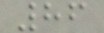86
